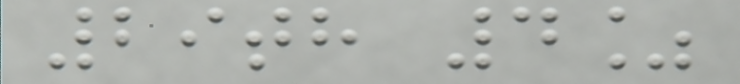29th 4%
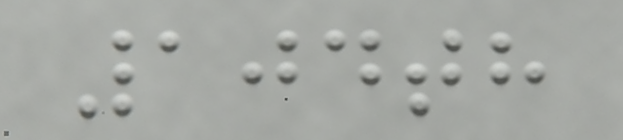104th
